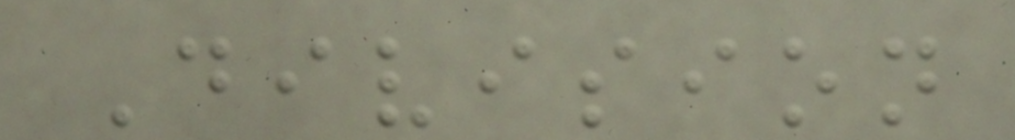Division
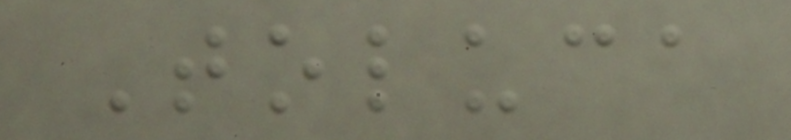Toluca
